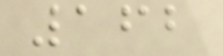162
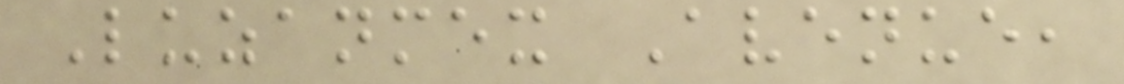Luzanmex Avenue,
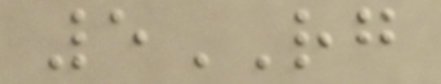5RG
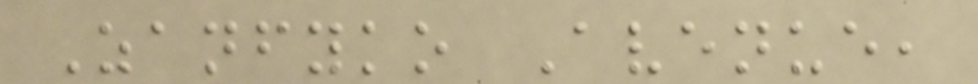Zanfyko Avenue,
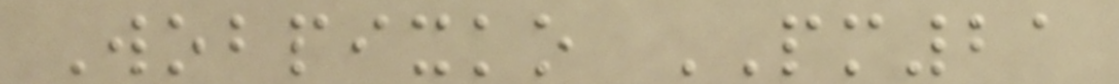Wobpixko PM21
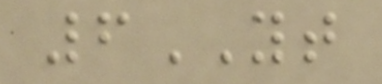6YT
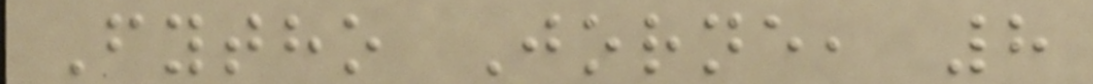Fytho Jorne, 8
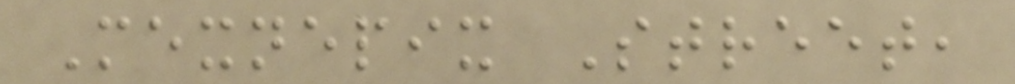Mexnepix Street,
